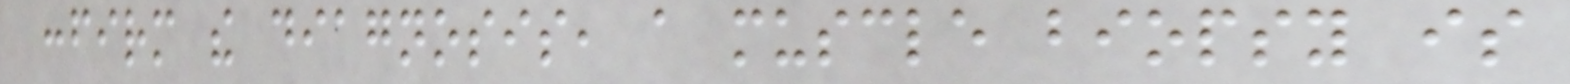confirm the diagnosis, a muscle biopsy is
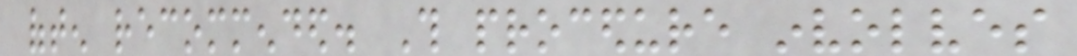often recommended. This procedure involves
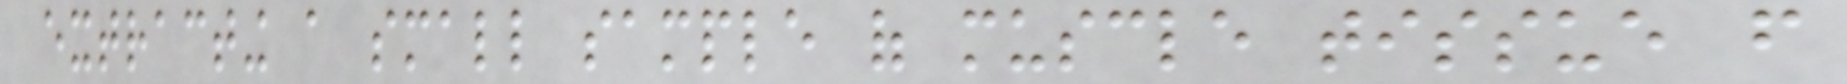extracting a small sample of muscle tissue from
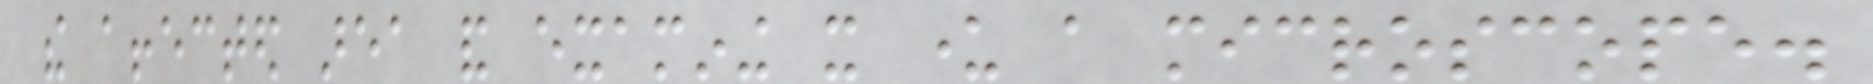the affected area and examining it under a microscope.
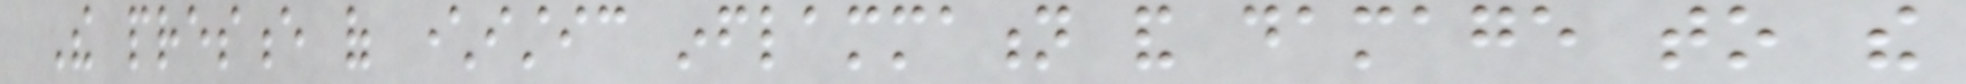The presence of characteristic inflammation and damage to the
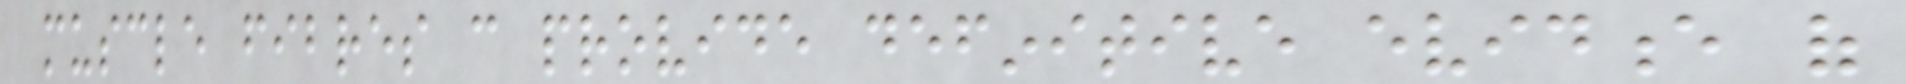muscle fibres can provide definitive evidence of
